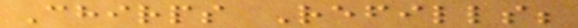Chirps Refills;
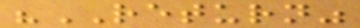"RETURN"
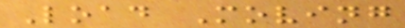Load Moving
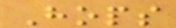Hops
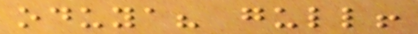oduya? gull!
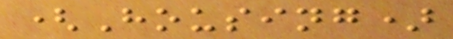(Housing)
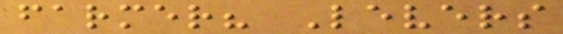farmer? Levers
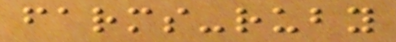farms-ruby
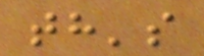th's
